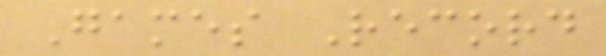Games Record
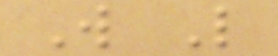W L
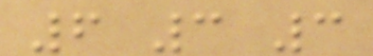6 3 3
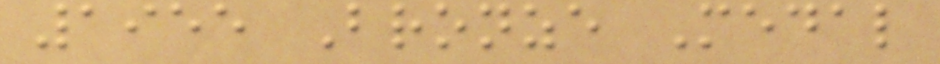1955 Bronze Medal
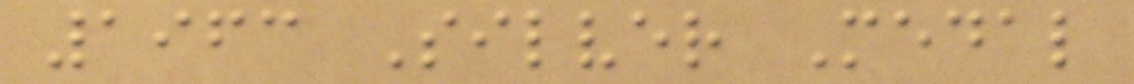1963 Silver Medal
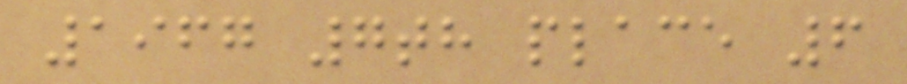1967 7th place 6
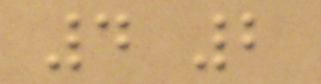4 2
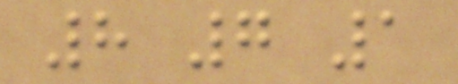8 7 1
